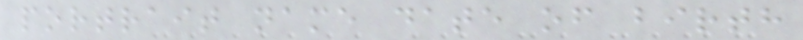portrait name date of birth
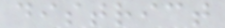district
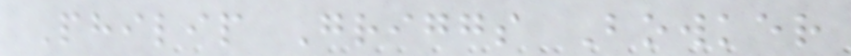Philip Griggs Bowker
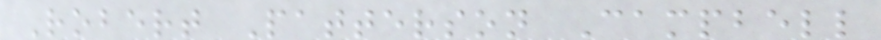Robert Patterson Campbell
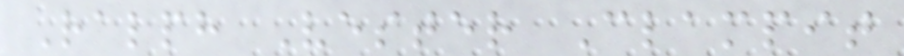Ralph Vester Clampit
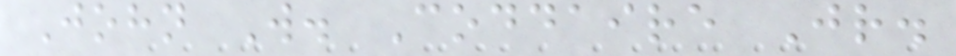John W. Coddaire Jr.
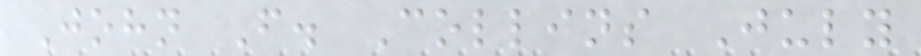John F. Collins July
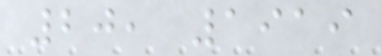20, 1919
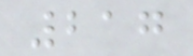217
